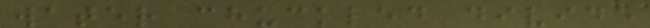water chuckled divide
